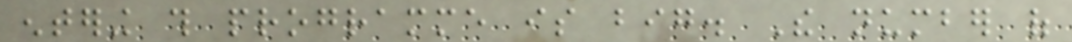entering this programme is big. The number of
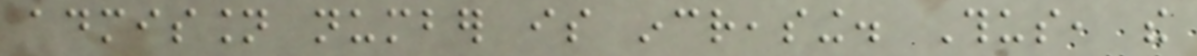admission number is increasing. Thus, the
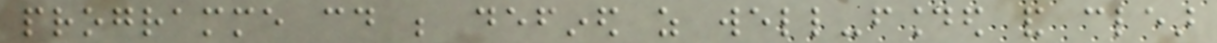programme could be defined as well-founded and clear
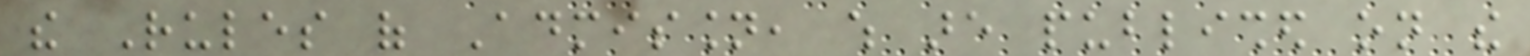the Rules of Admission, which are published on the
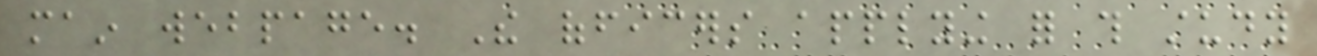main webpage. The officers applying for this study
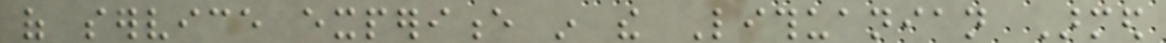of service experience in the Lithuanian Armed
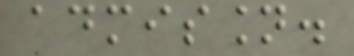admission.
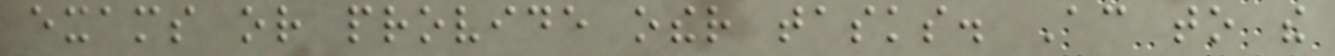exams or provide other tasks. According to the
